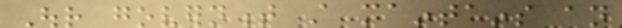Our government still maintains an
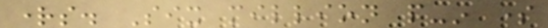rights. Six million people-in some
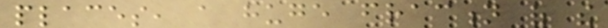places, a huge fraction of the
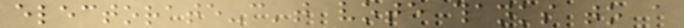electorate-can't vote thanks to a
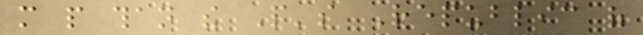more people than the People's Republic of
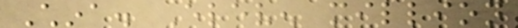China. Eleven million
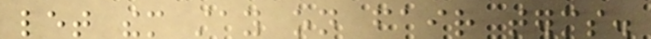let them stay on fair terms.
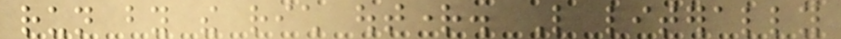run by the rich outright. Like literally
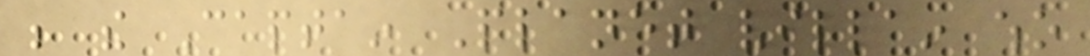be the Captain Planet villain who
